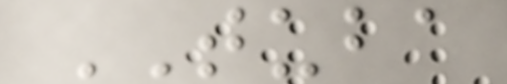TUBA
